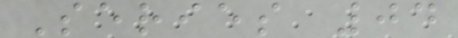Series 04
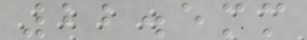22.5mm
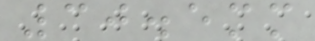30.5mm
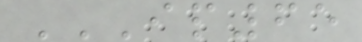IP65
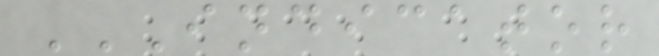INDICATOR
